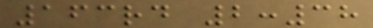163rd 2:38
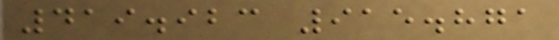419.923 915.871
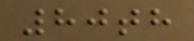80th
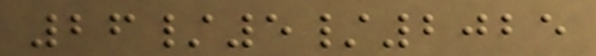26/5/2025
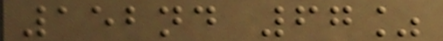152nd 67%
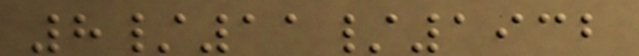8/11/1932
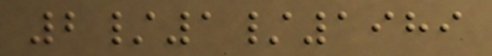2/1/1989
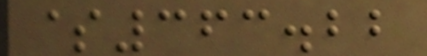$363.22
